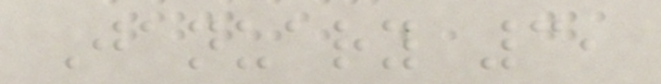January 3,
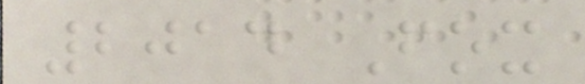2014 Fox
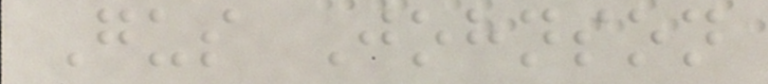Gus Johnson
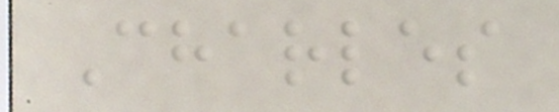Charles
